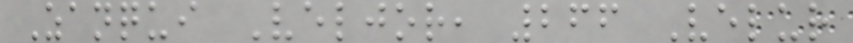Zanqui Veljor, 266 Velur
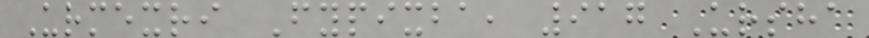Urmexri Fypixba, 917 Ursha
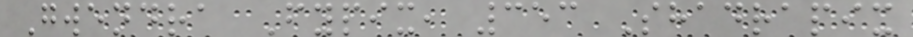Gwendra Fypix, 353 Shadrapix
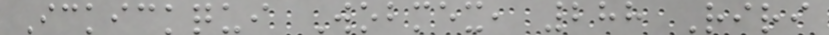Ickickqui Wobmex, 288 Riri
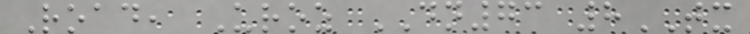Road, Uroz DN73 8TX
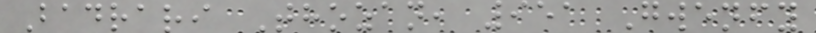Badrari Thozan, 951 Gwenfy
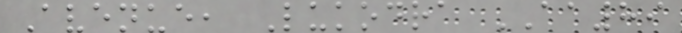Avenue, Lukodra AA89
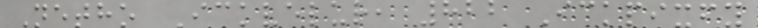Netho Ickvelur, 822 Ickpixfy
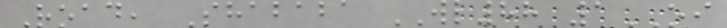Road, Shababa WL88 1OI
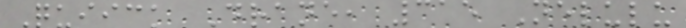Quiick Drane, 315 Nelulu
